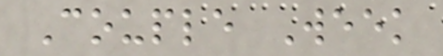Couple Week
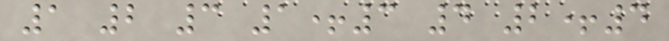1 2 3 1+3 4 2+4
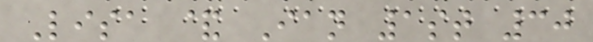Lisa & Ian 1st 30
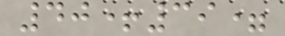40+39=
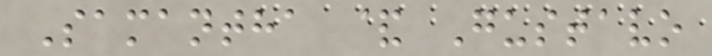Samantha & Gustavo
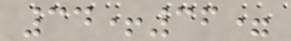34+36=
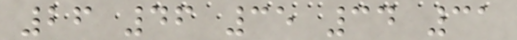26 46 35 34 31
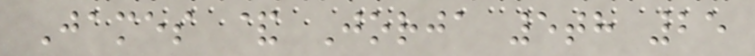James & Jorja 5th 25
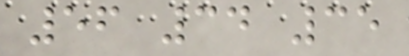56 34 35
